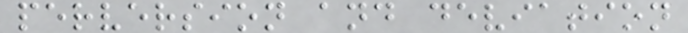perversion and deviation
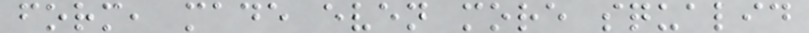form, made even more squalid
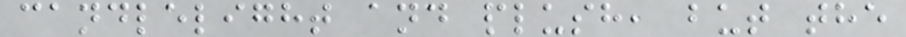candlelight and plush, but the
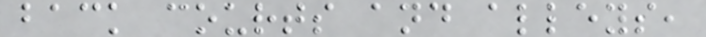back courts and alleys,
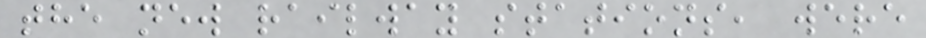the new railway stations, were
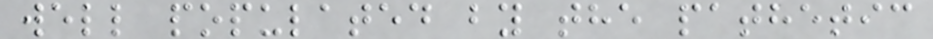well populated by the pathetic
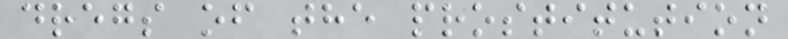dregs of the prostitution
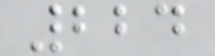224
